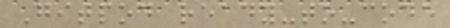Gitpod ready-to-code
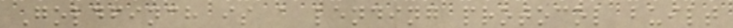Goldfinch is a lending protocol built
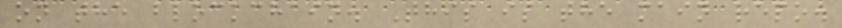on the blockchain. This is the main repo.
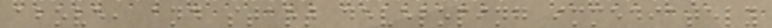above, and start developing immediately
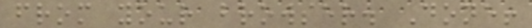from your browser. Done!
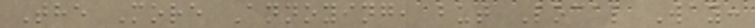The More Annoying, but Local Way:
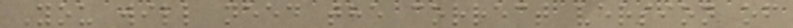You will need the correct version of
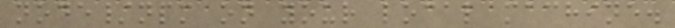node/npm on your local machine.
